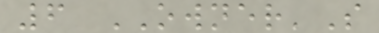6 OWNER'S
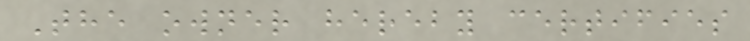The owner hereby certifies
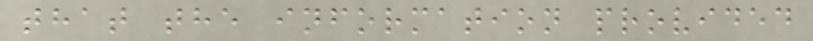that the information provided
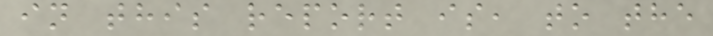in this report is, to the
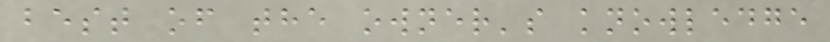best of the owner's knowledge
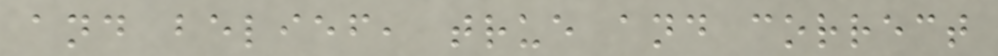and belief, true and correct
